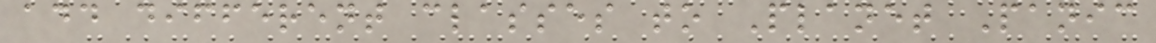add different classes to Planet Panic
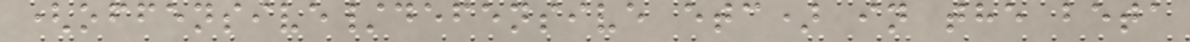(offensive/defensive etc) in the beta
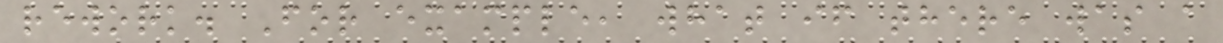rework. For example, what if there was a
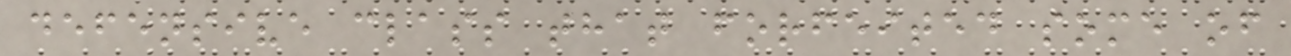defensive class that forfeited some of
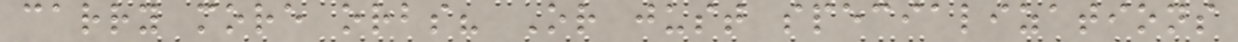carry more orbs? Or just specializations
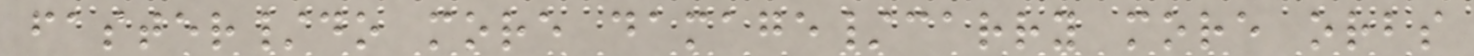faster/do more damage/carry more orbs
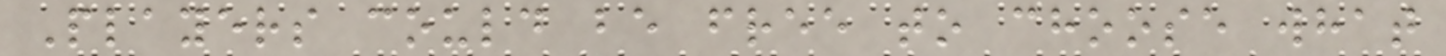Players could be free to choose what
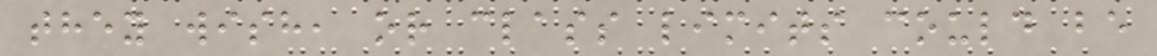they wish, or class limits could be
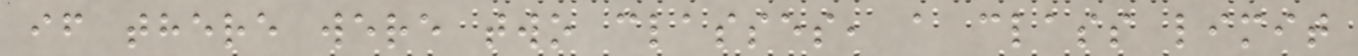if there were two classes, a class limit
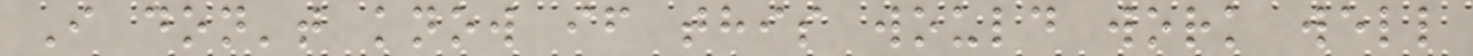I don't know if this would work well
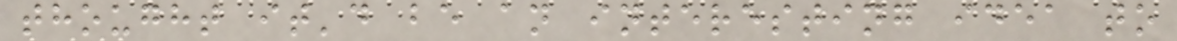thought it'd be an interesting idea to
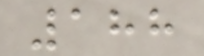188
